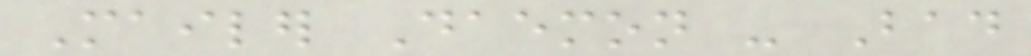Mailer Daemon - Bad
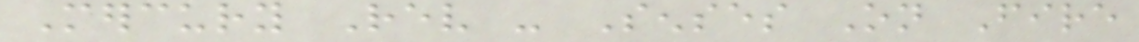Mercury Rev - Senses On Fire
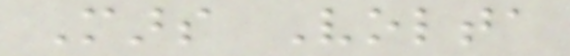Mars Volta
